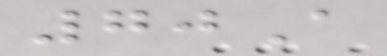70A
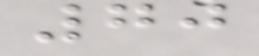70
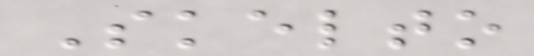Skelto
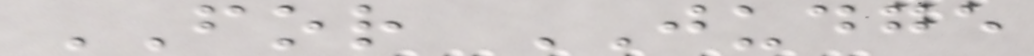FOR JUDGE
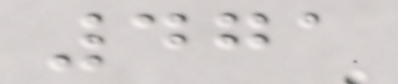471
